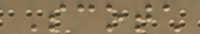Scotch
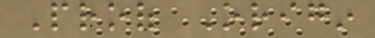Proof Origin
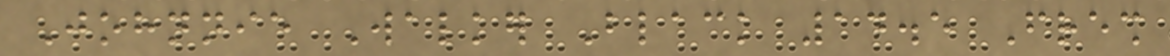Johnnie Walker Black 14.5 Fresh
